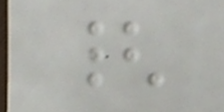{
